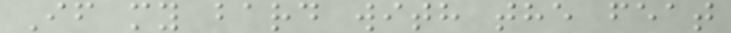If my bard with the feat
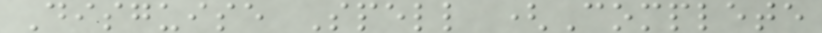Disguise Spell (Complete
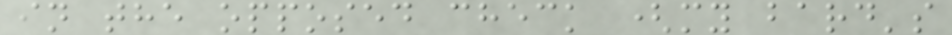in the opposed check (my bard's
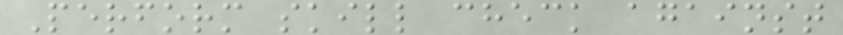Perform skill check against
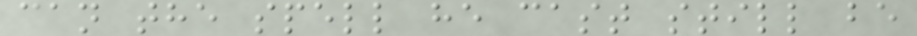can the spell he cast still be
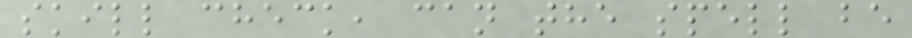skill check, can the spell be
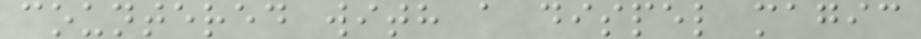countered with a dispel magic
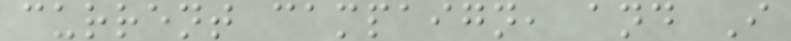current campaign, and I
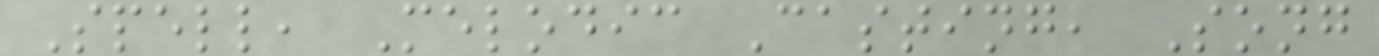Spell, Melodic Casting, Song
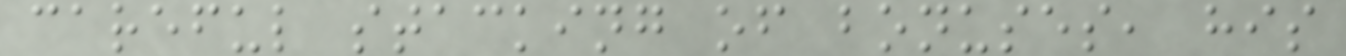careful stacking of bonuses, his
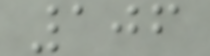106
